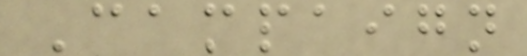Campaign
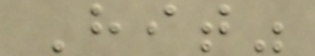Hit"
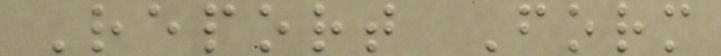Report Form
